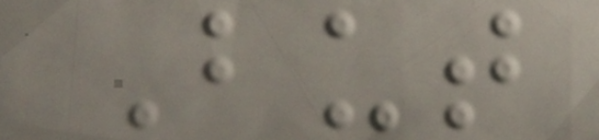But
